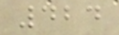424
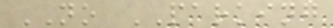NO PARKING
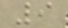9
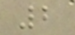2
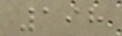198
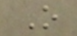O
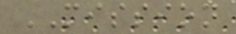MISSION
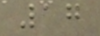17
